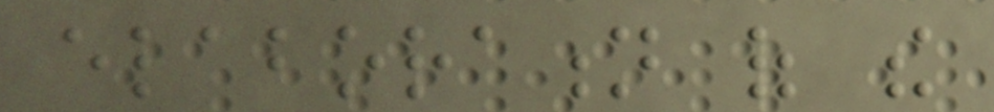elaboration of the
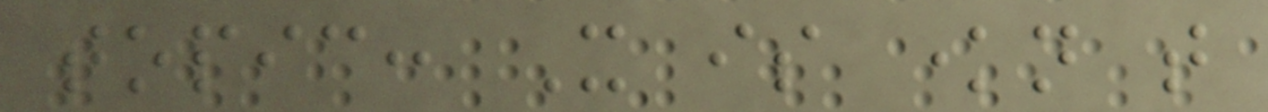topic: It is known that
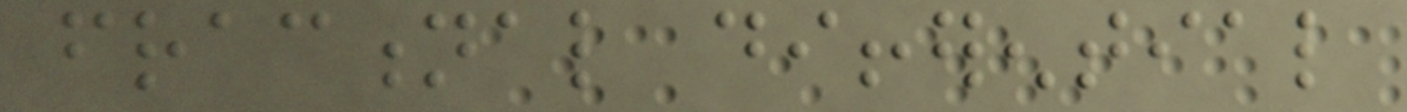fractional differential
